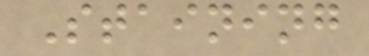Staining
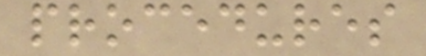procedures
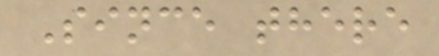Since there
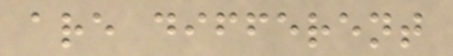are different
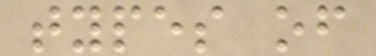types of
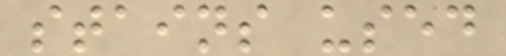stains used
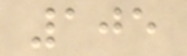105
